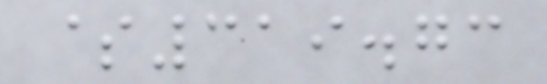$319.73
